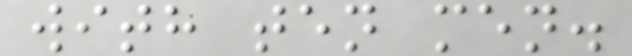with ten men.
